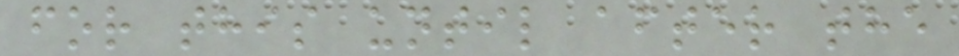for this until after the
